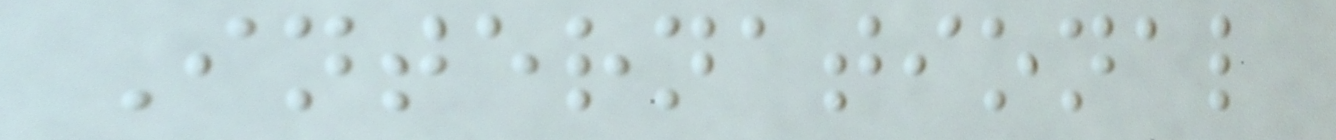International
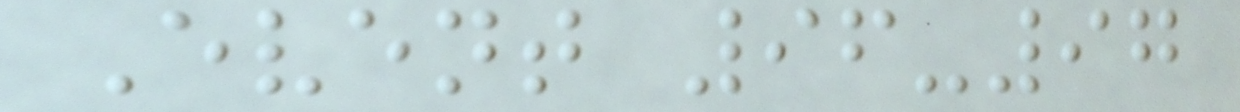Event 96-97
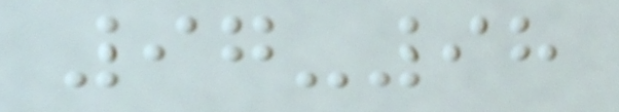97-98
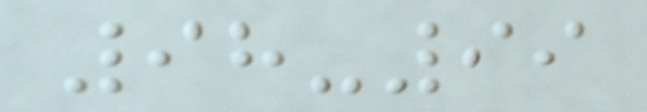98-99
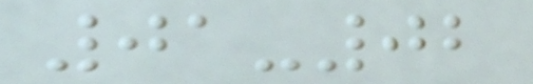01-02
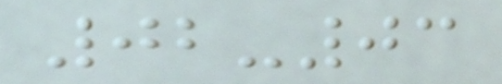02-03
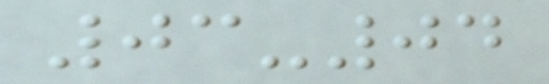03-04
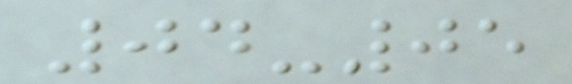04-05
